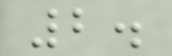2.
